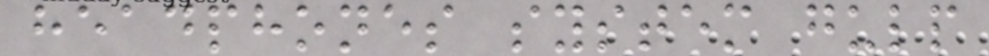headphones system gulp
